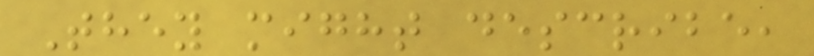They might describe,
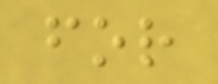for
